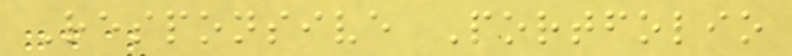Responsive Portfolio
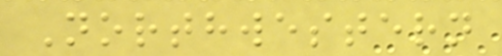Northwestern
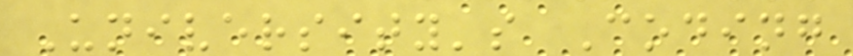University's Coding
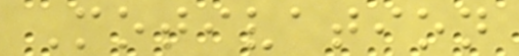Motivation
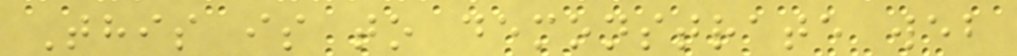This is to demonstrate web
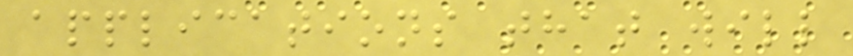applications that will
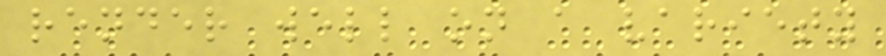render well on a variety
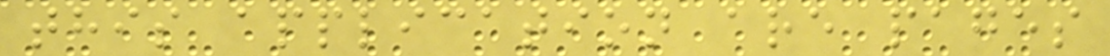this application are pages
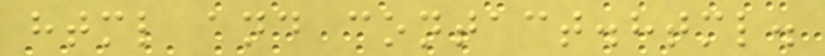html and contact.html.
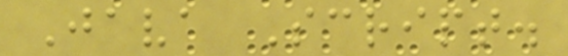Java Script.
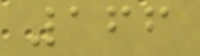166
